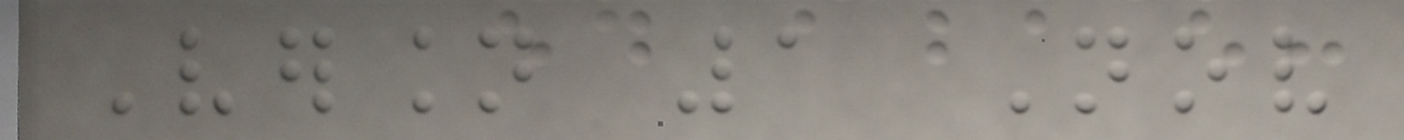Version 1 Nov
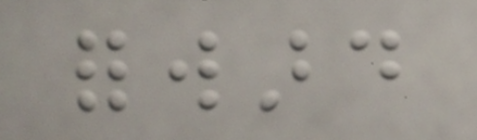forward
